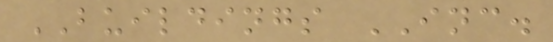BUILDINGS INC.
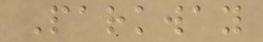Parkway
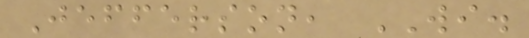Jefferson, WI.
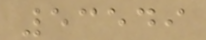53549
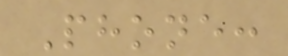Phone:
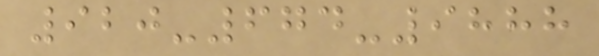920-674-9888
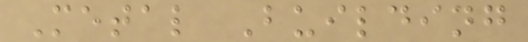Metal Building
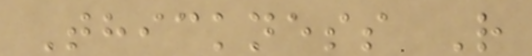Thickness R
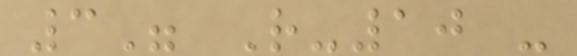3" R-10 -
